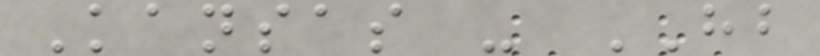Kansas - HB
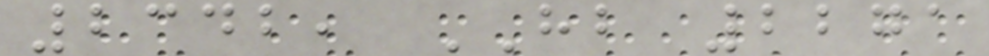2342, HB 2271
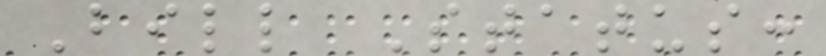Bill Status:
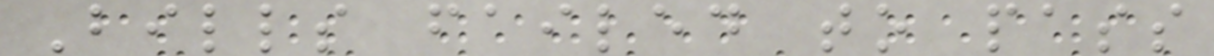Bills failed to pass
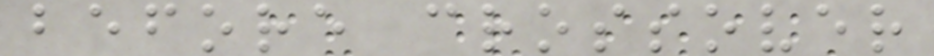before crossover
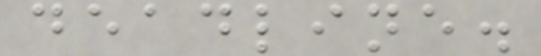deadline.
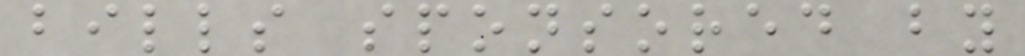bills sponsored by
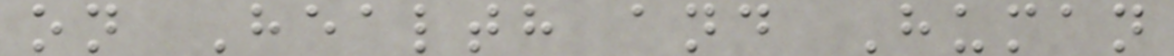on Health and Human
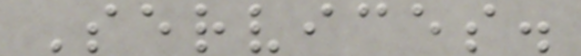Services.
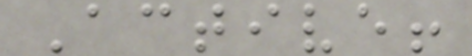Active!
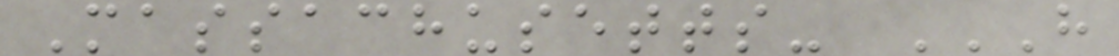Massachusetts- H
